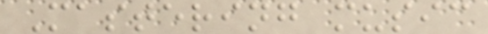Mastering music
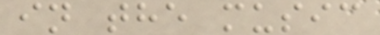in the music
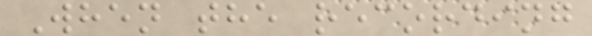When the recording
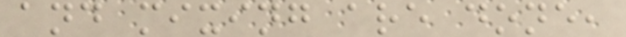and mixing are done,
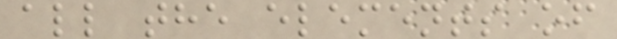all the elements of
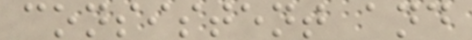consistent and
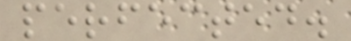perfected.
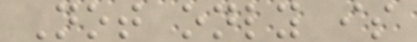Not only is
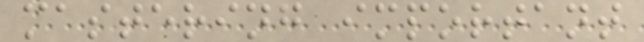mastering important
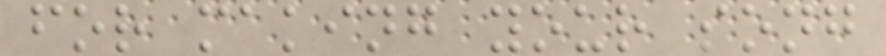for making your song
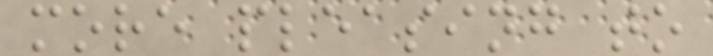more pleasing to
